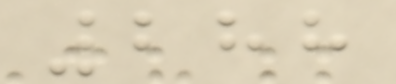288
